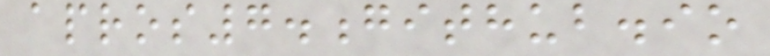apros7.github.io
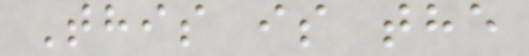This is the
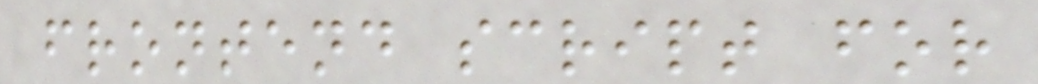frontend script for
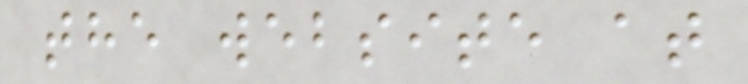the website at
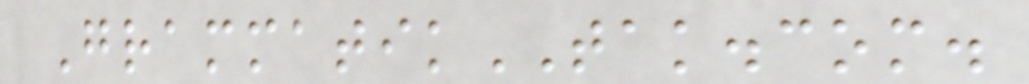GrammatikTAK.com.
